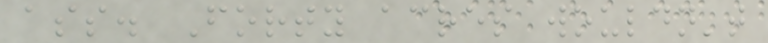ass. Forty acres wouldn't
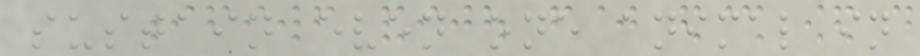sustain even one animal in
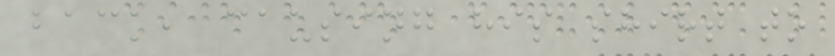back, causing his shirt to
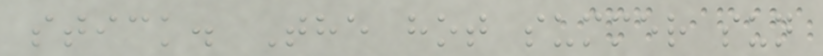stick. The hot summer sun
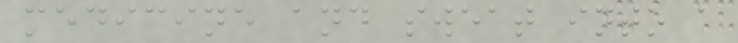medicine and sweat into a
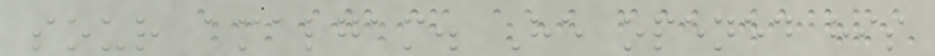sour amalgam. He opened his
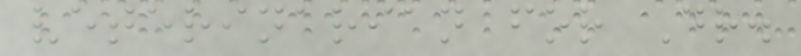veterinarian for Dr.
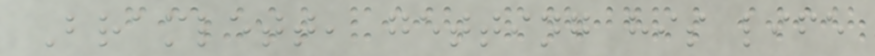Bramlett, getting his life
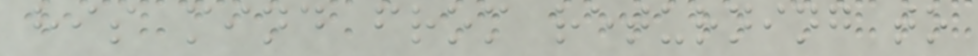his mind from returning to
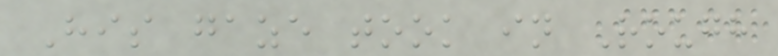His gaze took in Rough
